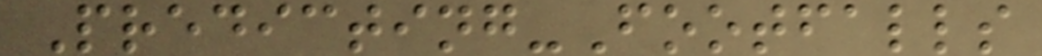Predicting-Footfalls
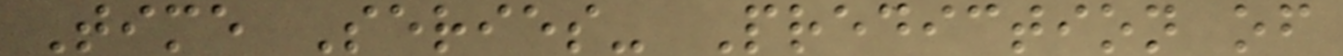Time Series- Prediction of
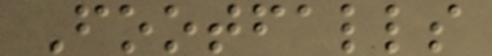Footfalls
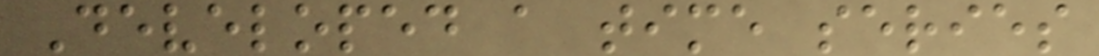Developed a time series
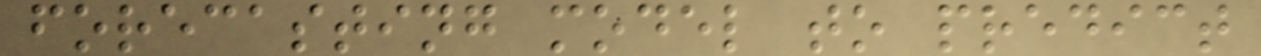forecasting model to predict
